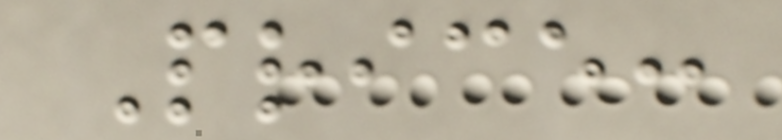Price:
